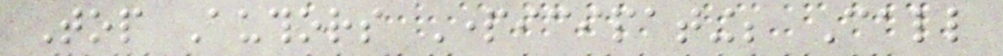Top Authors Participating; Call
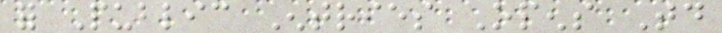for Public Entries Opens Today
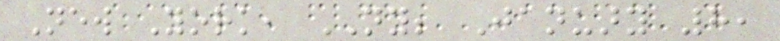New York, NY; January 8,
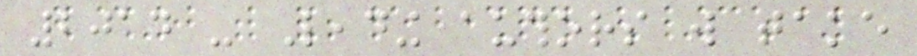2014 - Leading authors will take
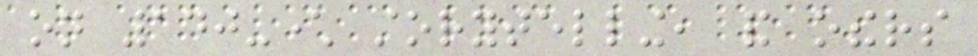on 140-character storytelling, and others
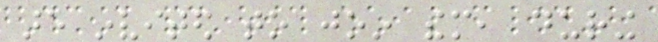are invited to join them, during
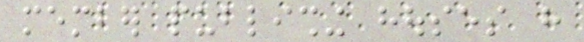member publishing houses have
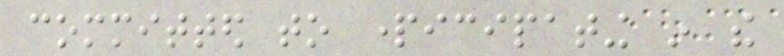committed to participating in the
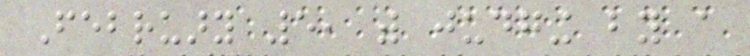February 5, with judging by a
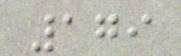179
